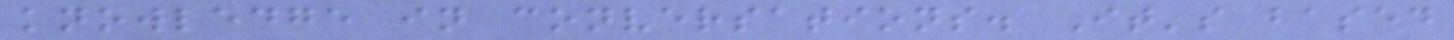knowledge in conversations. It's based
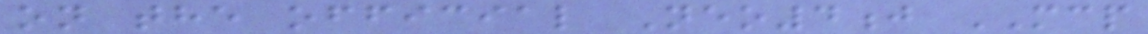on the official Neo4j MCP
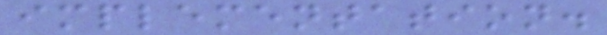implementation.
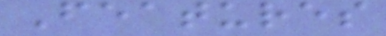Features
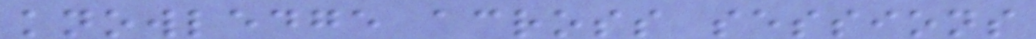knowledge across sessions
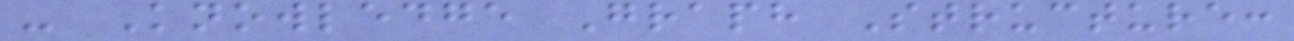- Knowledge Graph Structure:
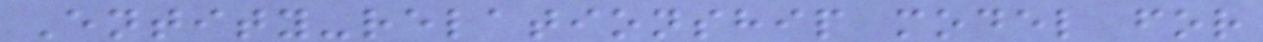Entity-relationship model for
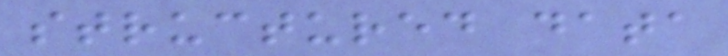structured data
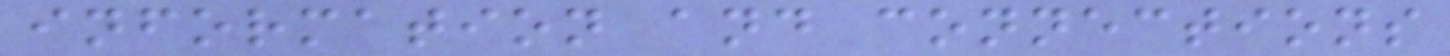information and connections
